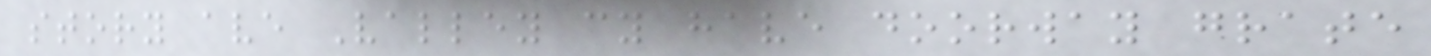story ave Valley cy have doorway grate
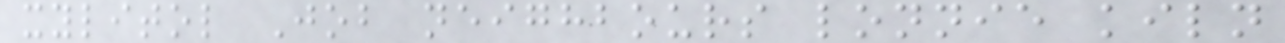xylitol Job neighbours lonnie kiln
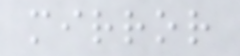mirror
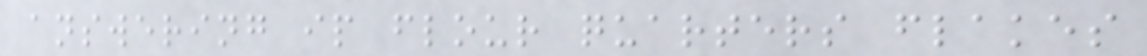answering ip flour quarters flakes
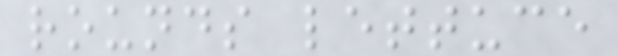rounds lettuce
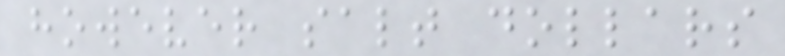however salt dollars
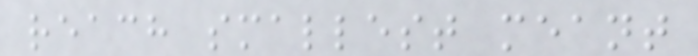reach smallest meant
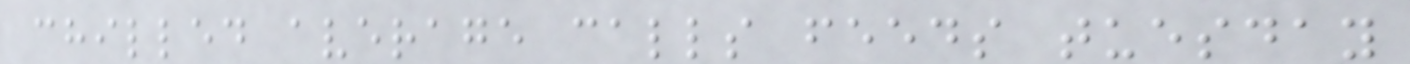chilled average calls feeds tuesday
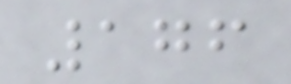176
